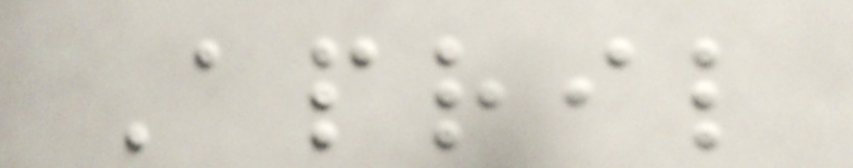April
